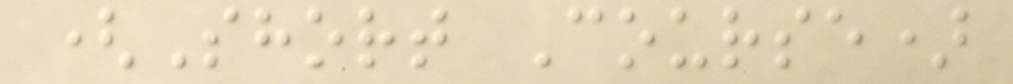(Short Course)
